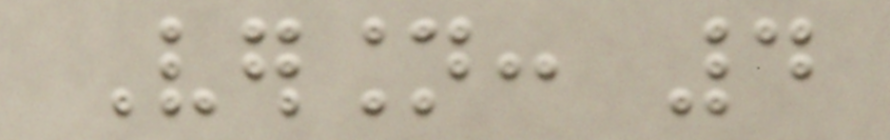Version: 4
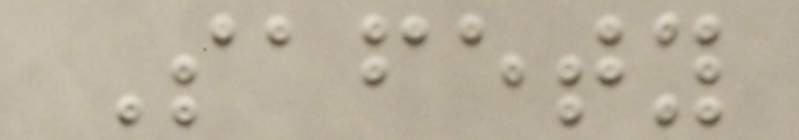Safety
